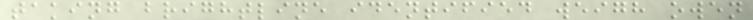taking brightline identified weigh owen
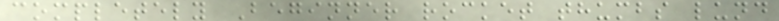completely Beginner rocket thumbs lund
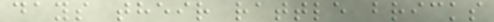days their rattle bricks
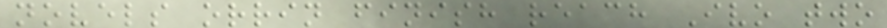novels orrin finish reach Ivo two
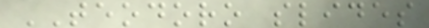TEODORO slides
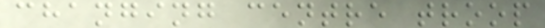changing centre troop
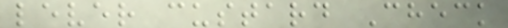lever custard Check
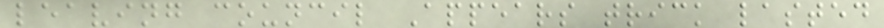leaving council Appears trick lasted
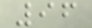96
